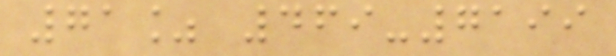71% 469-7199
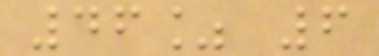46% 6
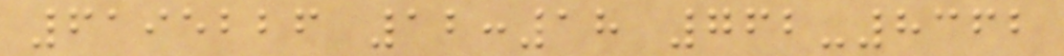6195226 12:18 762-8362
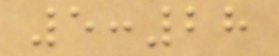5:28
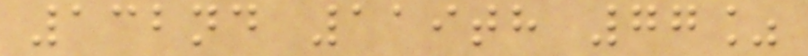132nd 119th 77%
